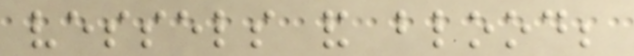vessels and blood;
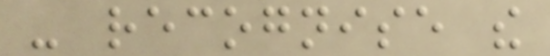- recognise the
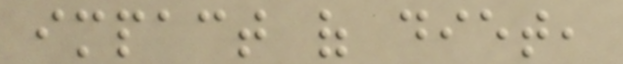impact of diet,
